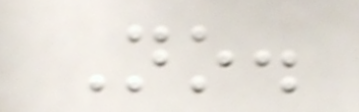No.
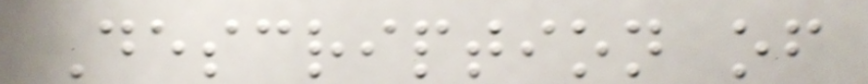Description of
